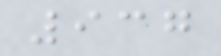937
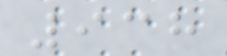938
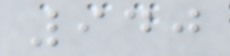940
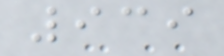939
